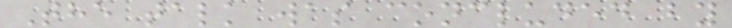The talk was concluded by
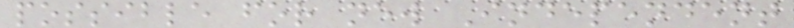possible for new Independent
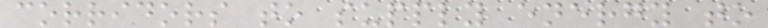corridors to supply energy to
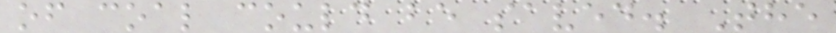of coal could be saved. The
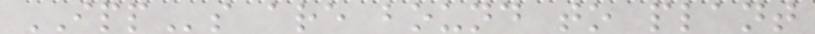IPPs are bound to plant
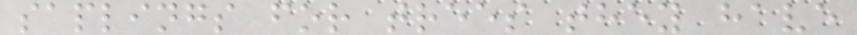saplings for trees they have
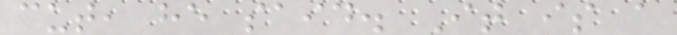cut, he said. It is a
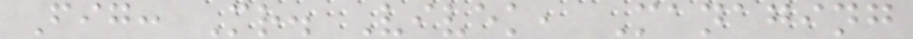Fig: Mr. Vivek, Managing
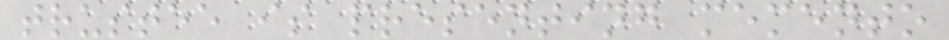trustee is presenting memento
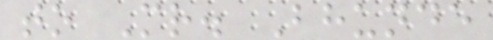to Mr. Bhunde
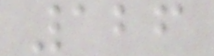126
